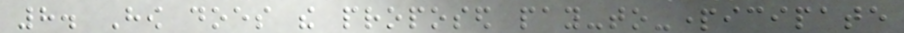8. How does the proposed pay-to-participate
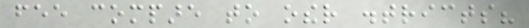fee compare to other districts?
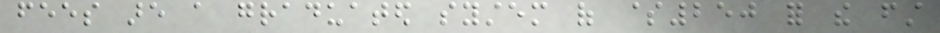fees are a graduated system of $250 for the first
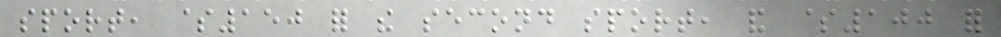sport, $150 for the second sport, and $100 for
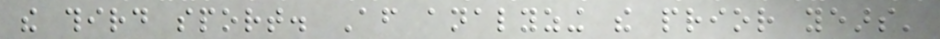the third sport. After analyzing the prior years'
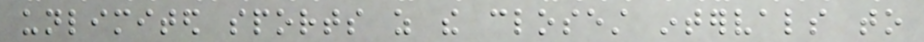unlimited sports as the closest intervals to
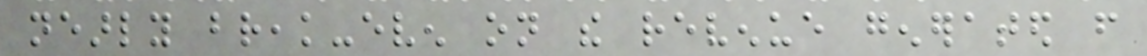nearly break-even on the revenue generated from
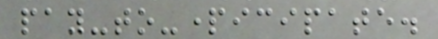pay-to-participate.
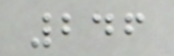246
